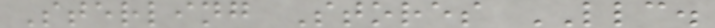Sterling Stores LLC.
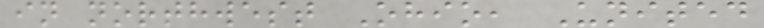in northwest Ohio, United
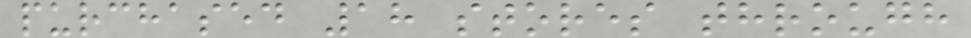purchased 18 stores through
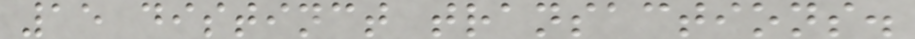15 distinct transactions.
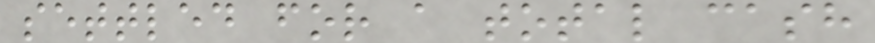settled for a total cash
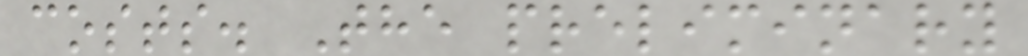costs. The preliminary
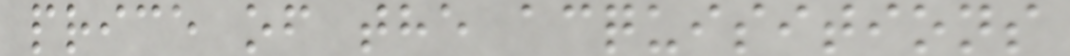price of the acquisitions
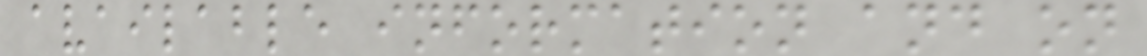available information and on
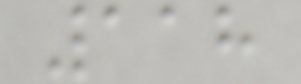118
